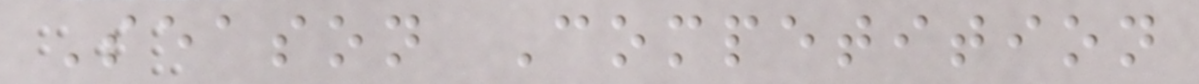Season Competition
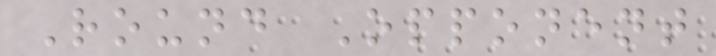Round Opponent
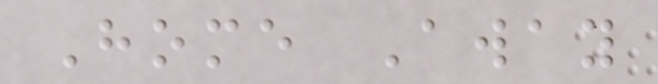Home Away
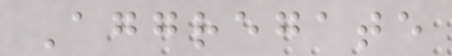Aggregate
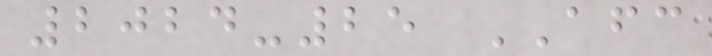2024-25 AFC
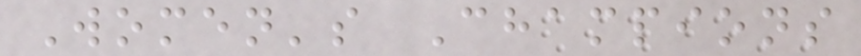Women's Champions
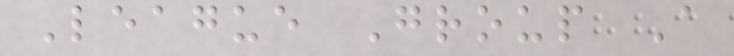League Group A
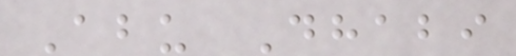Abu Dhabi
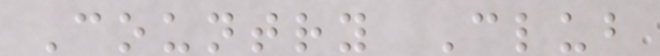Country Club
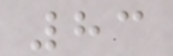83
